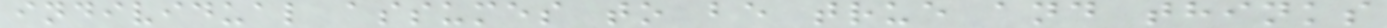individual assumes to be true and thinks
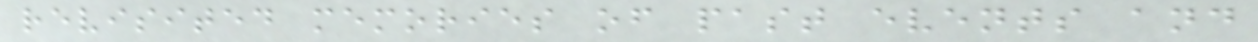revisited memories of past events and
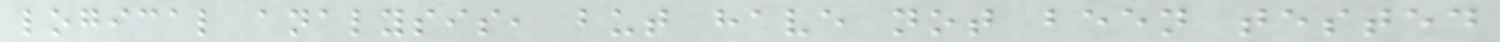logical analysis, but have not been tested
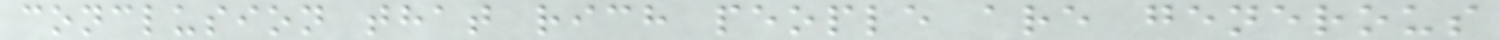conclusion that rich people are generous
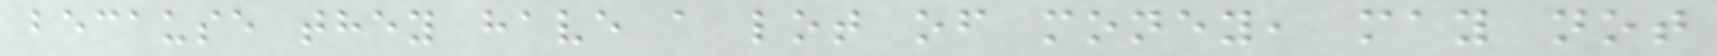because they have a lot of money, may not
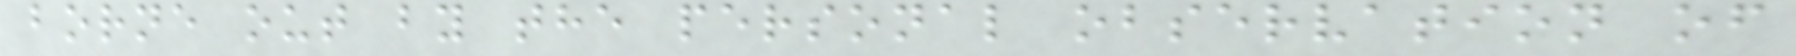borne out by the personal observation of
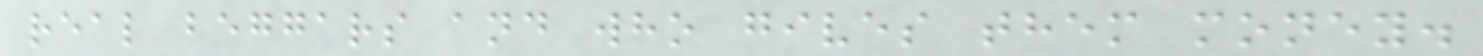real beggars and who gives them money.
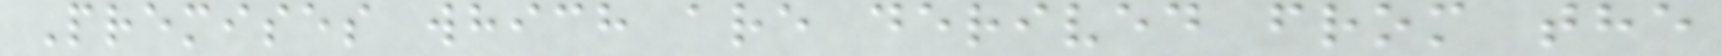Premises which are derived from the
